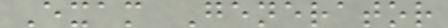Exam Generator
